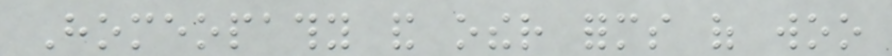Homeopathy and other forms of woo
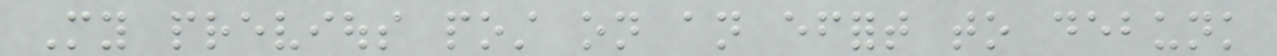My previous post on an effort to debunk
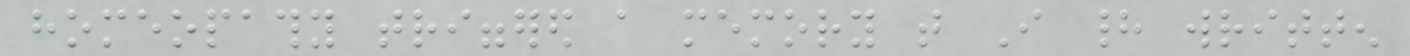homeopathy triggered a memory that I had written
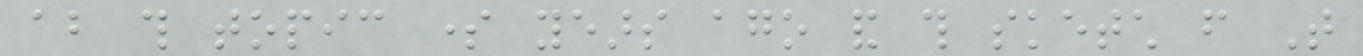about this topic some years ago and this sketch from That
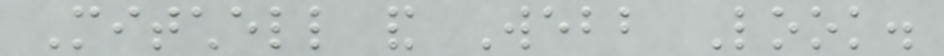Mitchell and Webb Look.
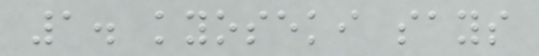1. kyoseki says
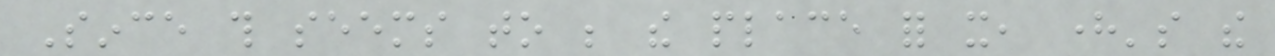Since this seems to be the place for it, here's the
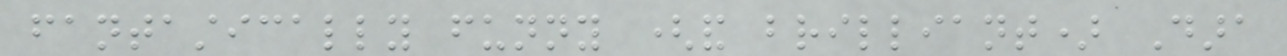fantastically funny (and brilliant) Dara
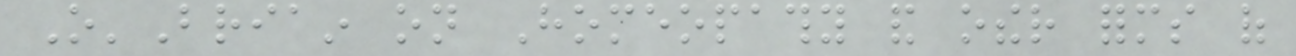O'Briain on Homeopathy and other forms of
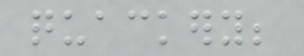quackery;
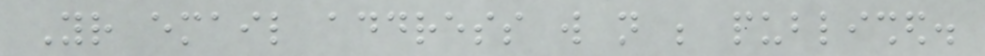Your email address will not be published.
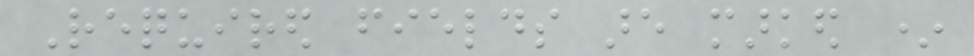Required fields are marked *
